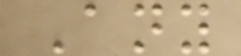Any
